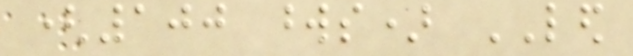(100 words) LED
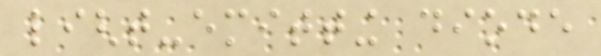light-emitting diode
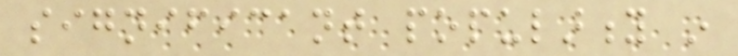significant popularity in
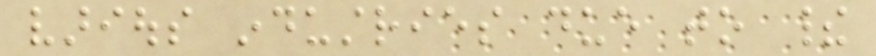various industries due to their
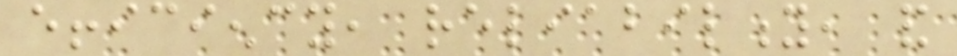efficiency, reliability, and
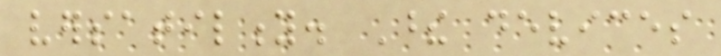versatility. These devices
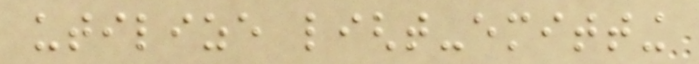utilize light-emitting
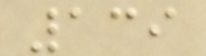139
